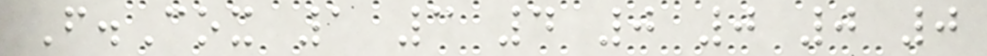F.Cox 1 3 4 0 0 0 0
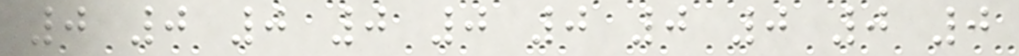0 0 0 0 0 0 0 0 0 0
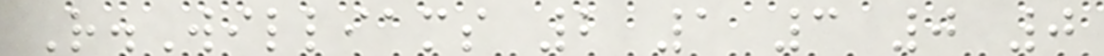R.Williams 2 1 3 0 0
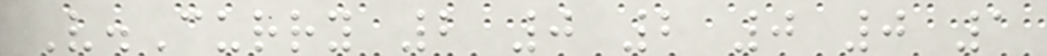V.Curry 2 0 2 0 0 1
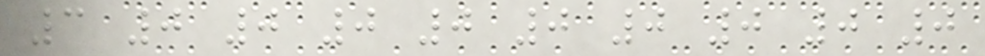3 0 0 0 0 0 0 0 0 0
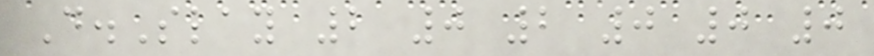D.Slay 2 0 2 0 0 0
